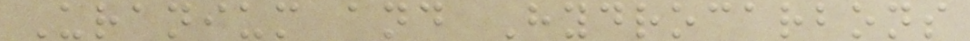Uranium and Hydrocarbons
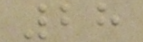28
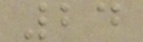24
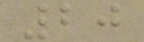20
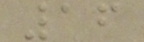16
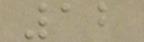12
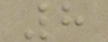8
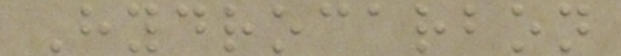Hydrocarbon
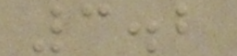3.2
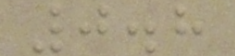0.8
